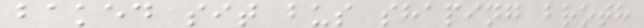baked sit bus shaping broth
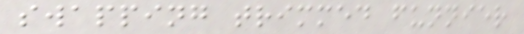swapping trimmed funnier
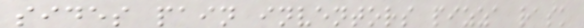sides pain inventors pizza rask
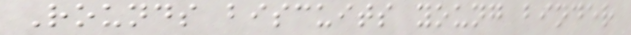Rounds biscuits young binder
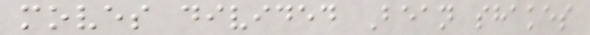moves divided Bean shakes
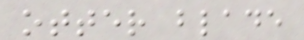otter blade
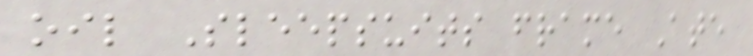oil Sleepsuits frame Ate
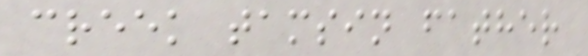creek tamsin father
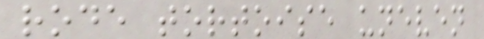rode tortoise uneven
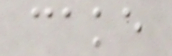cake
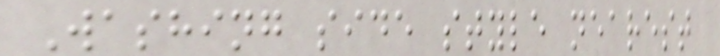Washing side style nearest
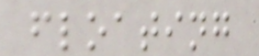floating
